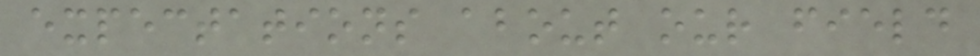expectations about our field
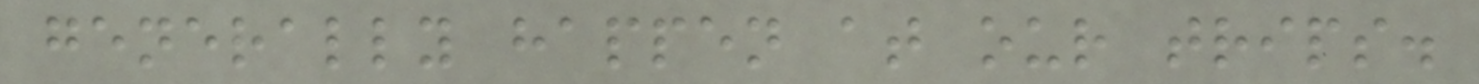generally happen at our trips.
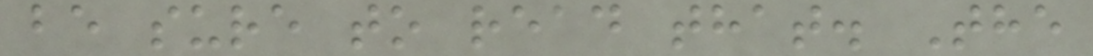be sure to read that. The
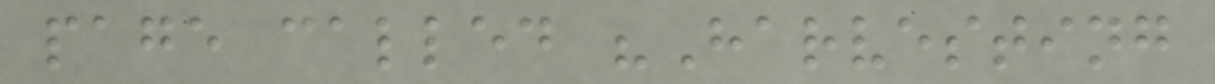page called "Harvesting
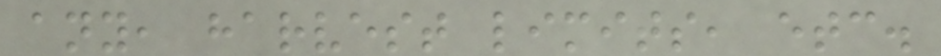any, harvest limits, etc.
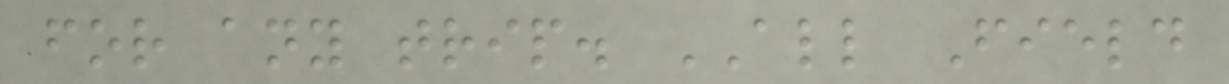for any trip. ALL Field
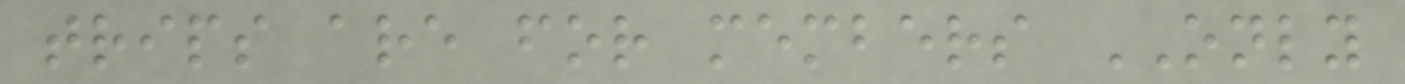trips are for members ONLY
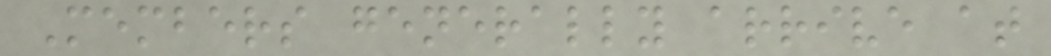Members generally arrive at
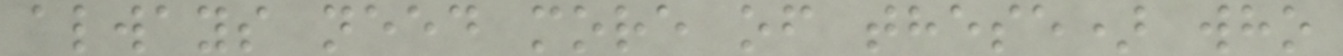always need more of these) who
